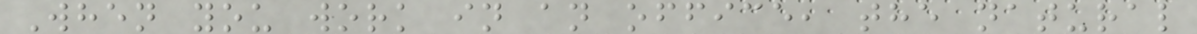When you work in an office, the natural
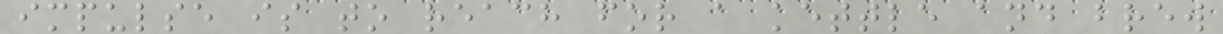impulse is to reach for a kettle and brew
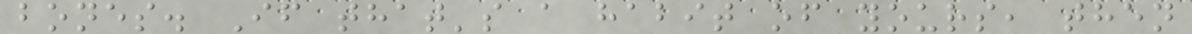bones. If that's a habit of yours, then
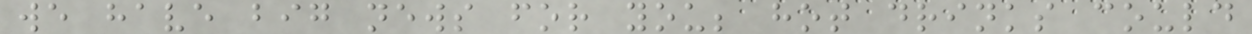we have big news for you; hot drinks could
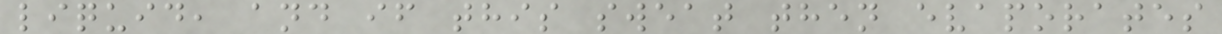liquid, and if this sweat then evaporates
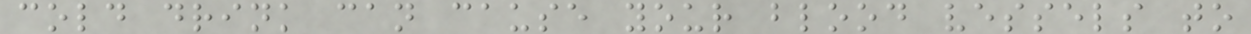cold drink can cause your blood vessels to
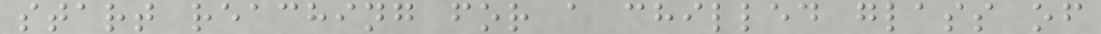start reaching for a chilled glass of
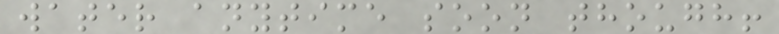water anytime soon though!
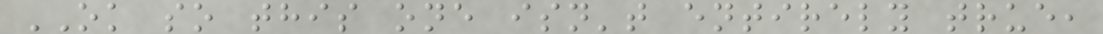OK so this one isn't entirely true,
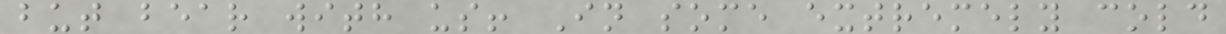but bear with us! In some extremely cold
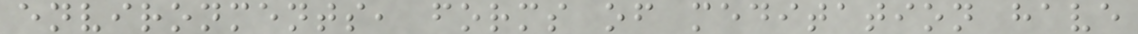environments, forms of meditation have
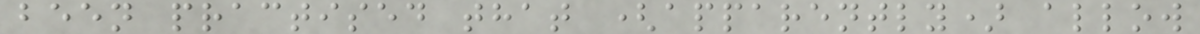been practised that (apparently) allow
